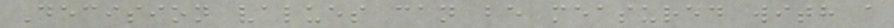Decision values can be measured with a
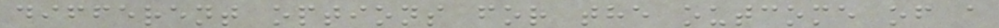different options for the outcome of a
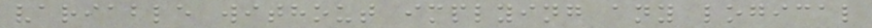variable without implying any logical
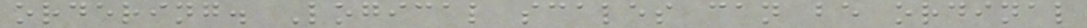ordering. Logical scales can be ordinal
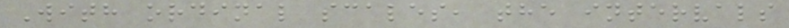With ordinal scales, the intervals
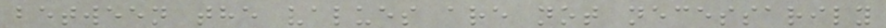between the values are not necessarily
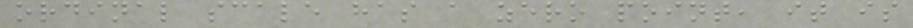ordinal scale has a zero point, it is
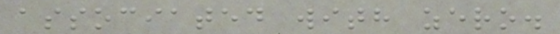associated with zero.
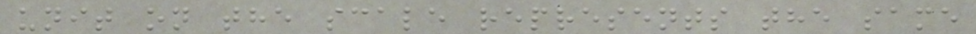unit on the scale represents the same
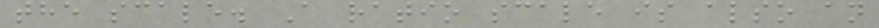the scale. A ratio scale is also an
